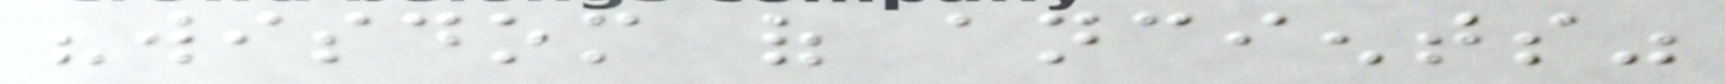"wisdom of ancients"
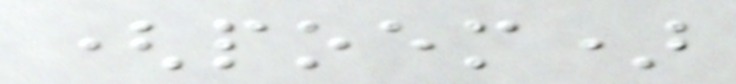(poem)
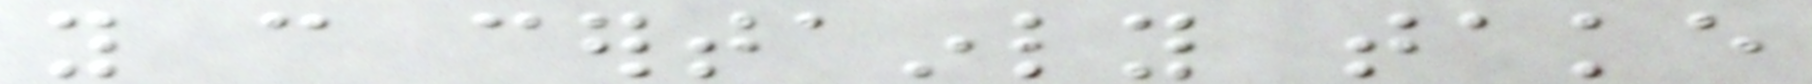you can certainly take
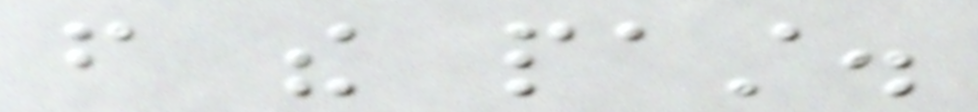from the past.
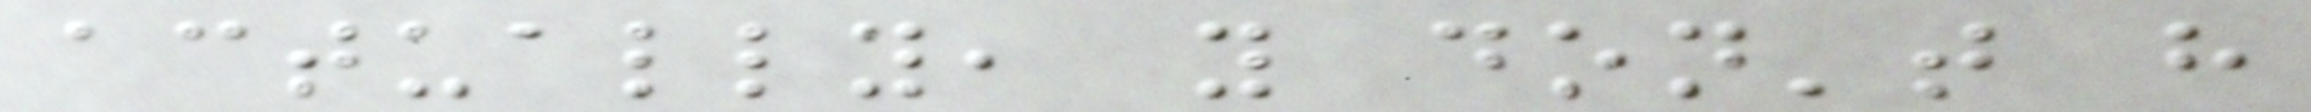actually, you don't have
